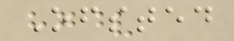Ofsted
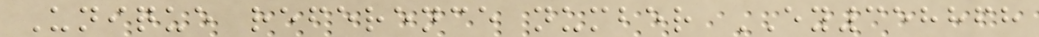Unique reference number EY358868
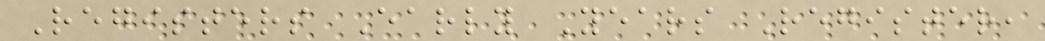Registers Early Years Register,
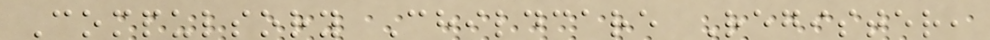Compulsory Childcare Register,
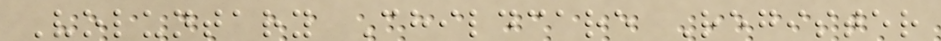Voluntary Childcare Register
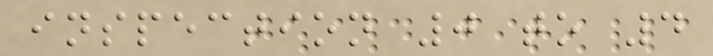inspection 0 to 4
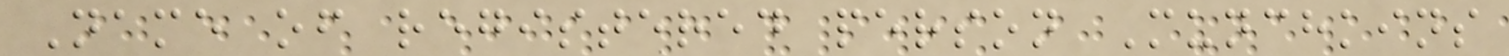Name of registered person Munchkins
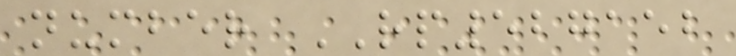number RP527152
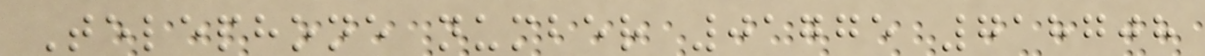Telephone number 01775 718708
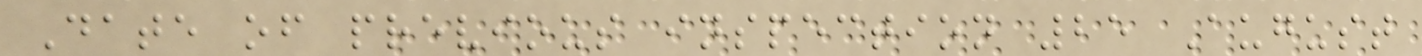Date of previous inspection 25 August
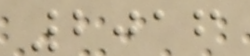2016
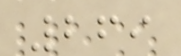269
